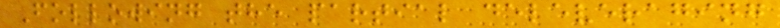Following the partial deleveraging
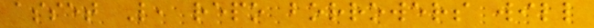asset L, repo borrowers will
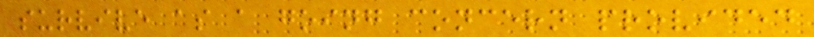survive as a going concern provided
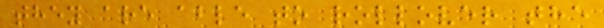they are able to rollover the
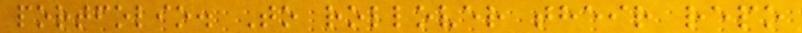portfolio. To rollover their repo
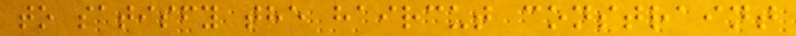to satisfy the haircut constraint
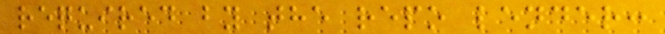required by the repo lender:
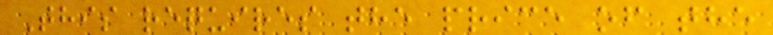This requires the price of the
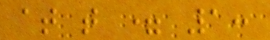at t = 1:
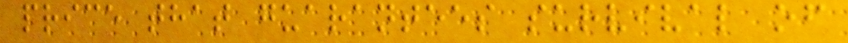price that guarantees survival of
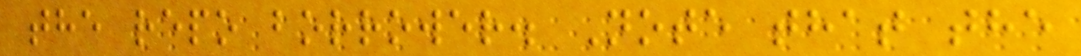the repo borrower. Note that the
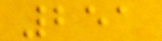251
